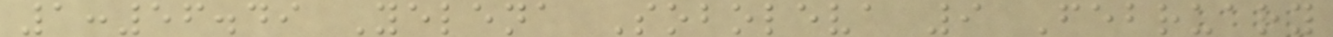1:56.49 Yelena Soboleva 9 February
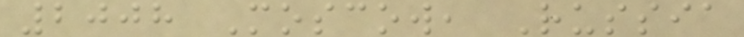2008 Moscow, Russia
